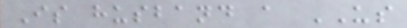Is husband a US
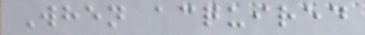When acquired
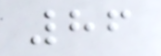86
